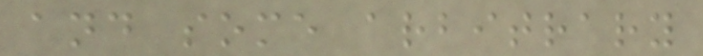and some arbitrary
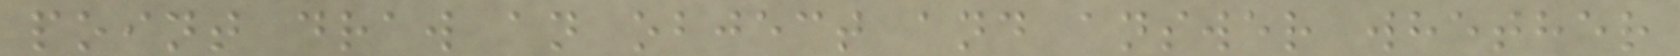point draw an object and answer whether
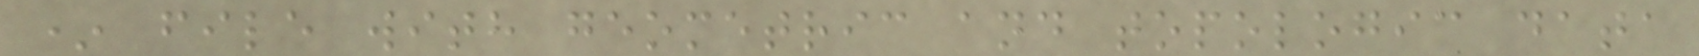* file with geometric and topologic data
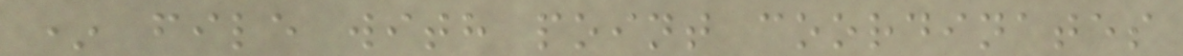* file with point coordinates
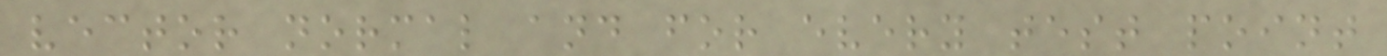vector normal and for every test point
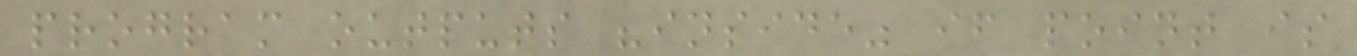program outputs "inside" if point is
